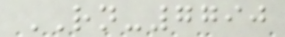RN-7790
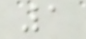1
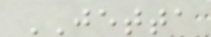JETTA
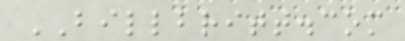BILLBRITT.com
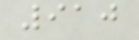910
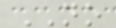NO
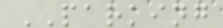PARKING
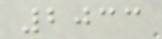2033
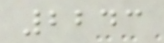2243
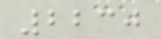2230
